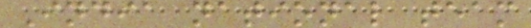India national team
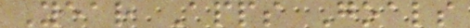Year Apps Goals
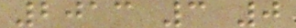2013 3 0
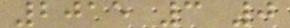2015 3 0
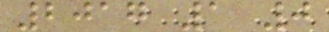2017 1 0
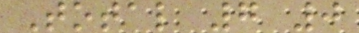Total 7 0
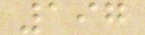197
